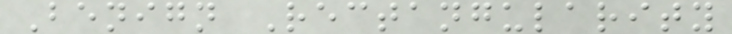Benign Rectangularity
